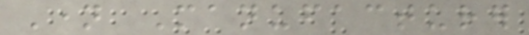Name Manufacturer
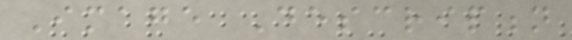Image Description
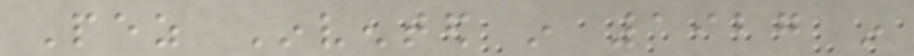Pez Invented in 1927 in
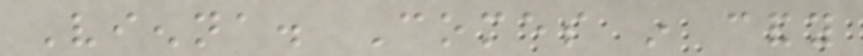Vienna. Comes in candy
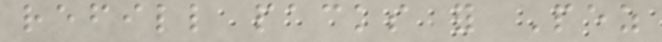refill packs for Pez
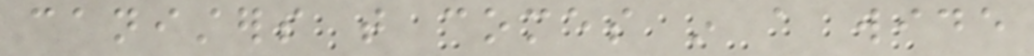canisters that comes in a wide
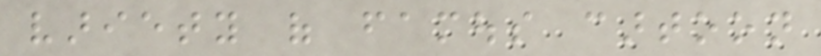variety of famous cartoon
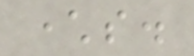characters.
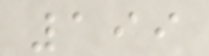199
